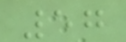57
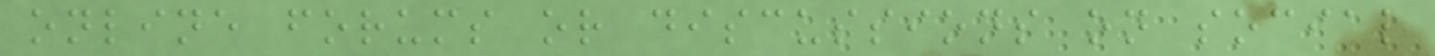online forums or discussions on social
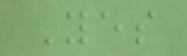Yes
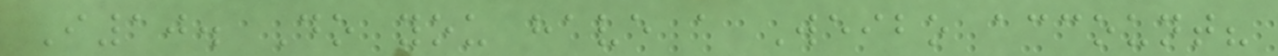I10. Do you have a Weibo account?
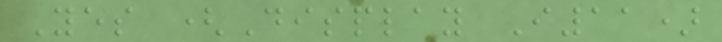Yes (Display I11)
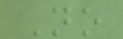No
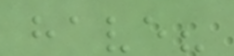have?
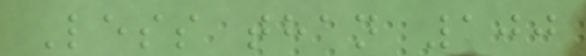Less than 100
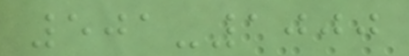501-1000
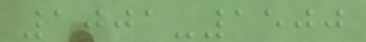1001-1500
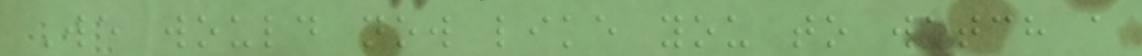We would now like you to watch a
